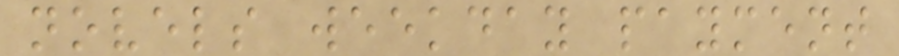novels weekday payment
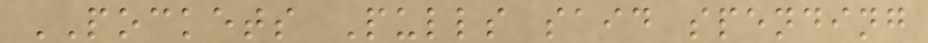POCKETS Pulls said spending
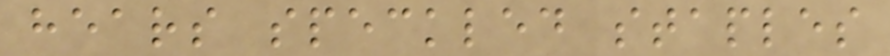hears speckled staples
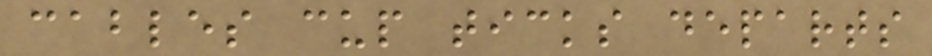cables cup ticks departs
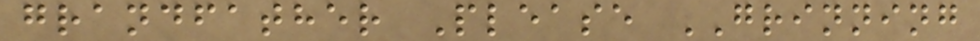grandfather Please GRINNING
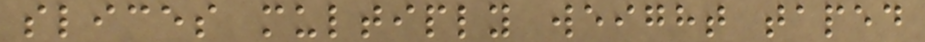slices multiply weight taped
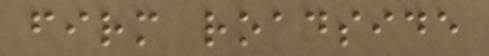firm roadside
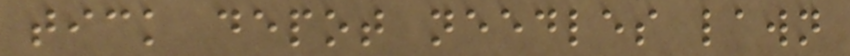tick depot needles lawn
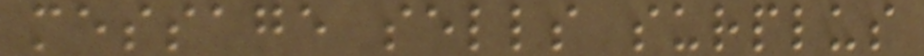message sells surplus
